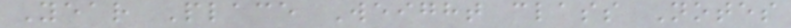Year Place Weight class Notes
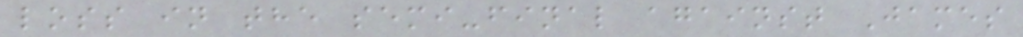loss in the semi-final against James
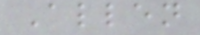Allen
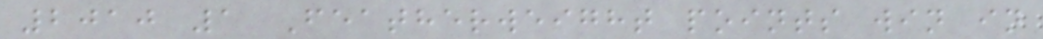2010 1 Featherweight points win in
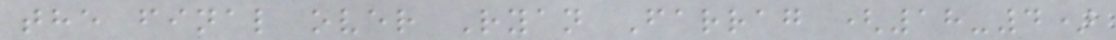the final over Ryan Farrag (18-4)
